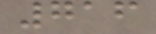716
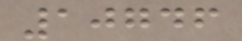10746
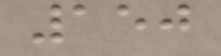150
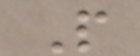P
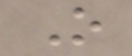O
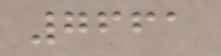7661
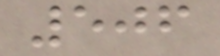506
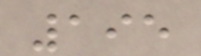195
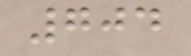704
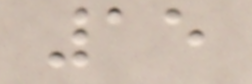15
